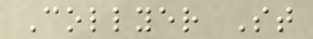Collyer St
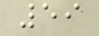59
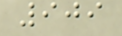909
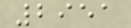2951
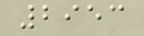2953
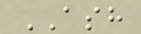ASH
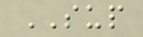SUP
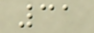31
